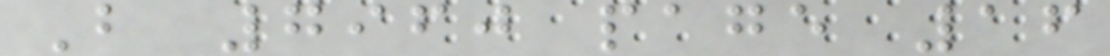B 7960 page 16
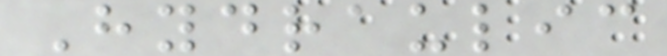Hydraulic
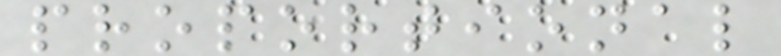proportional
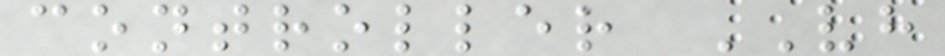controller VH
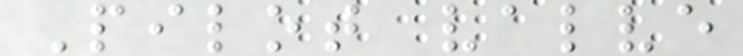Pilot valve
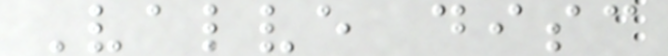Valve disc
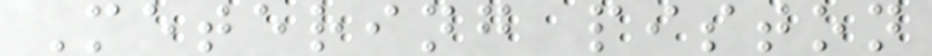Metering piston
